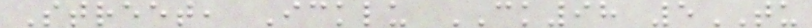Street, Icklu CK98 5TU
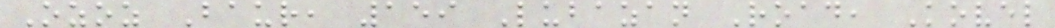Ozoz Baur, 159 Lubazan Road, Kovel
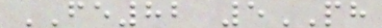FE82 5PH
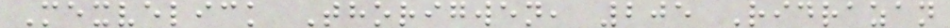Mexvelick Thorigwen, 205 Ridrazan
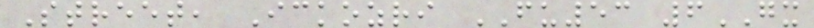Street, Ickozri FU53 6GX
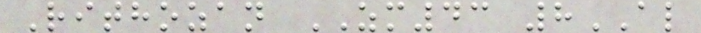Rithozan ZM43 8AL
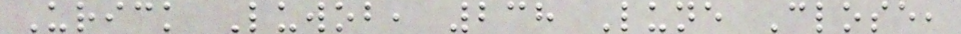Urick Luwob, 238 Lune Close,
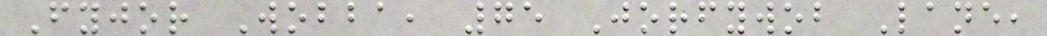Fyjor Wobba, 75 Jorfywob Lane,
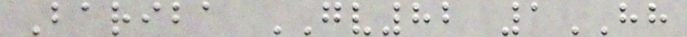Bariba GV82 1HH
